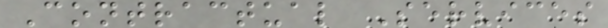Contractual Services
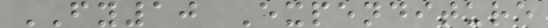FY10 Expenditure
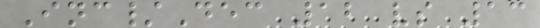Inc/Dec 12 vs 13
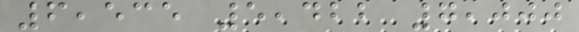6,535 5,422 7,000
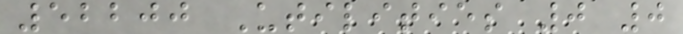52200 Utilities 0 0
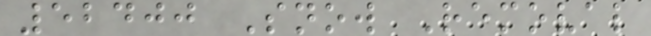52400 Snow Removal
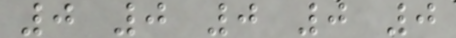0 0 0 0 0
